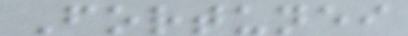Fortunei
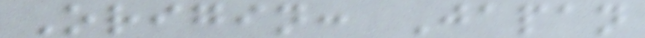Origin: Japan
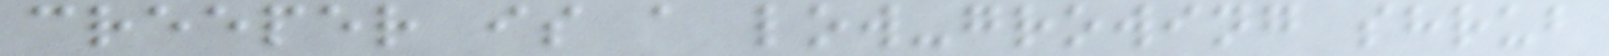creeper is a low-growing shrub
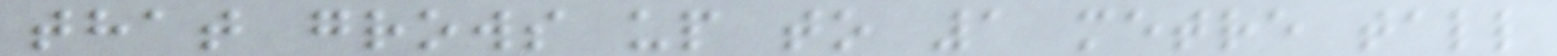that grows up to 1 metre tall
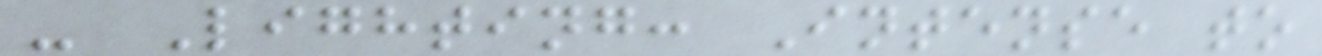- Lighting: Intense to
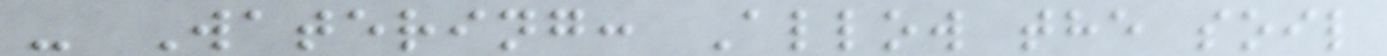- Watering: Allow the soil
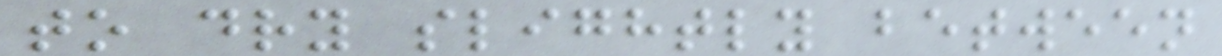to dry slightly between
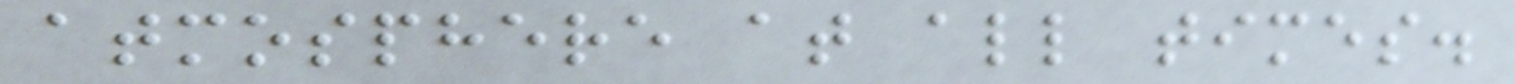atmosphere at all times.
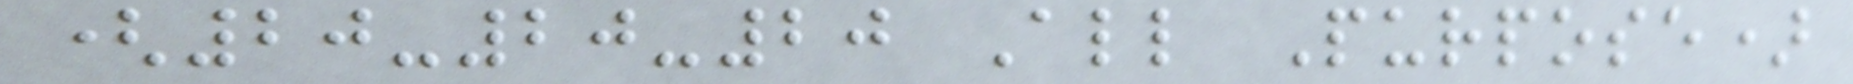(20-20-20 All Purpose)
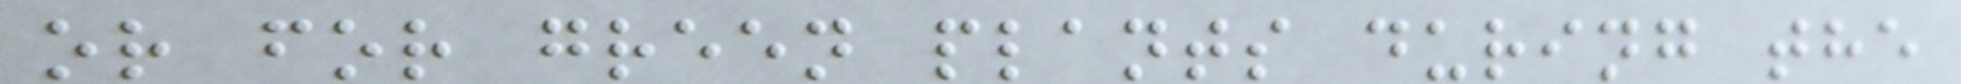or for green plants during the
